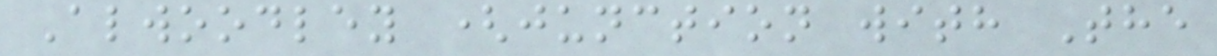Alwoodley (junction with The
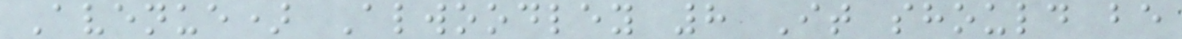Avenue) Alwoodley 8 It should be
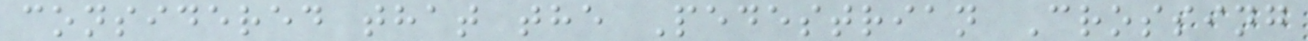considered that the Pedestrian Crossing
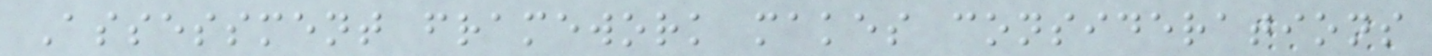Assessment framework makes considerations
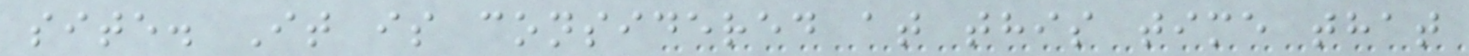site. It is considered at this time that
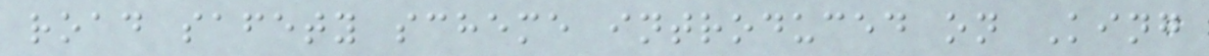road safety scheme introduced on King
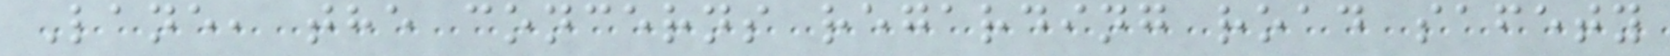Lane, the concerns regarding road safety
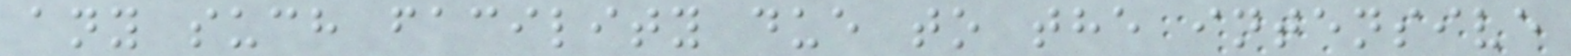any such facility due to the intensive
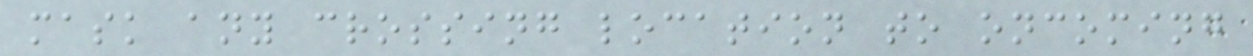mask any crossing location to oncoming
